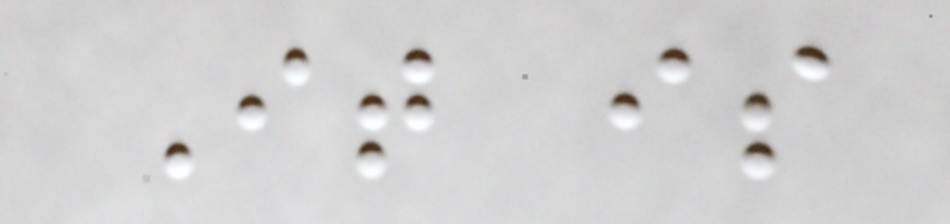It is
